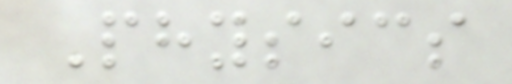Physics
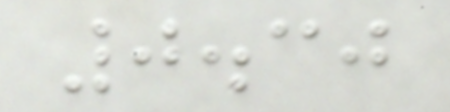0.30
